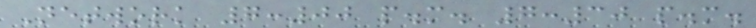Network 7:00 p.m. 7:30 p.m.
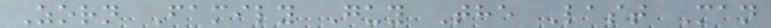Zorn Family Guy The Last Man
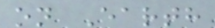on Earth
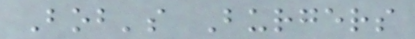Bob's Burgers
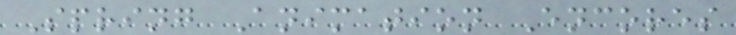Spring Animation Encores
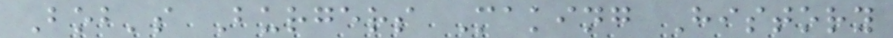Bob's Burgers Making History
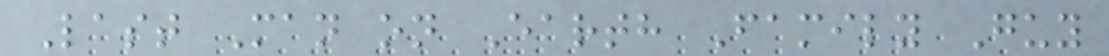Last Man on Earth Family Guy
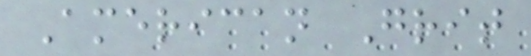American Grit
